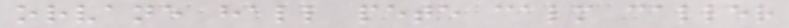orvane hall pete calm caller
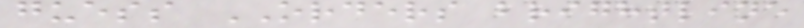guess ORDERS brightline
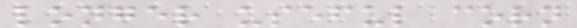longer useful corn
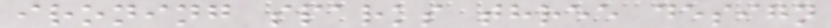ironing sparks three design
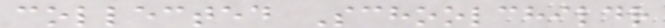collected Schoolchildr
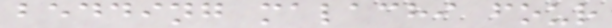bedding malachi four
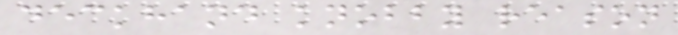deckhand knobby reason
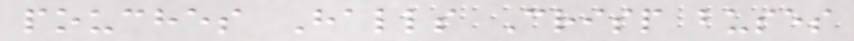pouches Halls Crisp buses
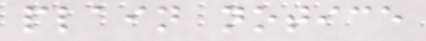plain notice
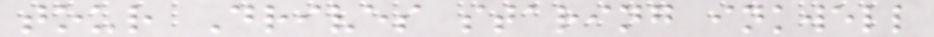tour Drives staring inkwell
